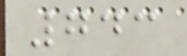743
